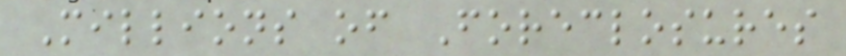Millions of Foreclosures
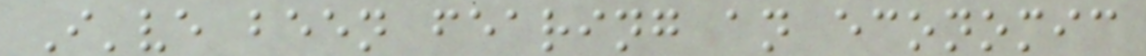I've been fearing an economic
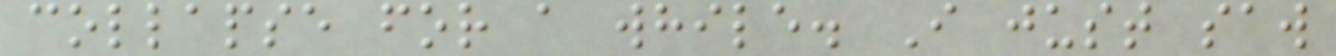collapse for a while. I just saw
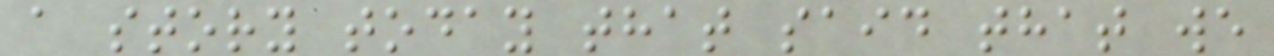a story today that said that we
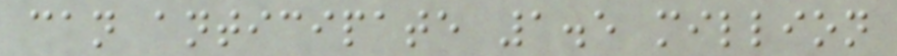can anticipate 1.5 million
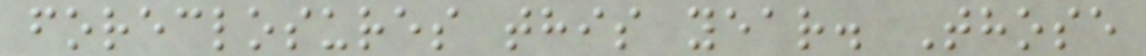foreclosures this year. Those
